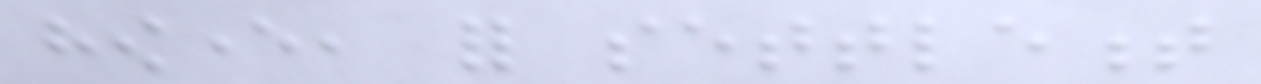however, for settlement
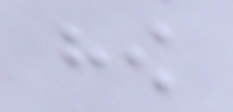how
